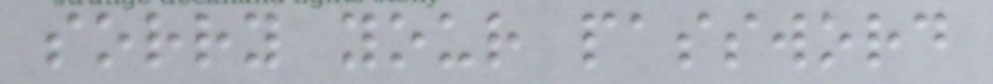sorry your password
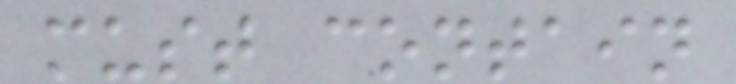must contain
